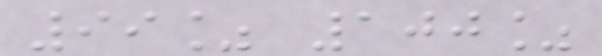99% 100%
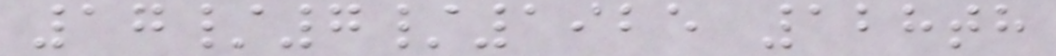17/7/1925 128th
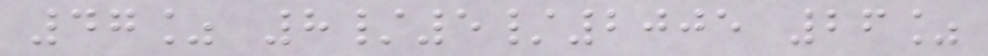47% 8/5/2005 26%
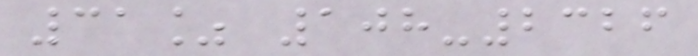31% 108-2326
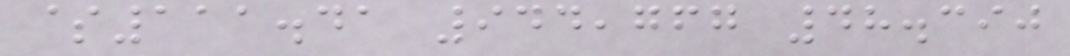$111.41 944,767 48.390
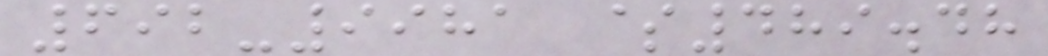692-9981 $489.48
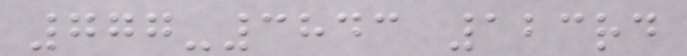777-3843 123rd
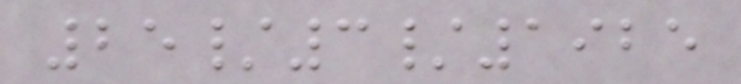25/3/1925
